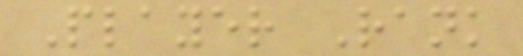Player Rank
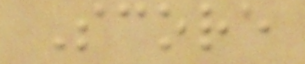Score
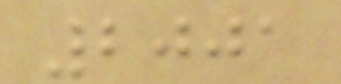2001
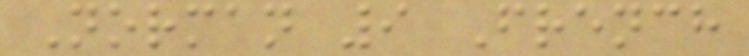Norman 9 French
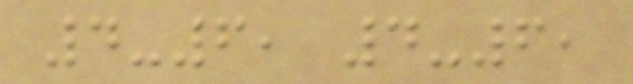4-6, 4-6,
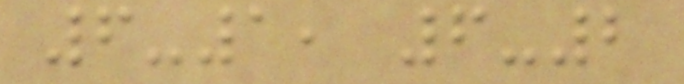6-1, 6-2
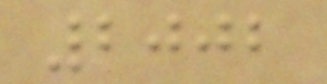2002
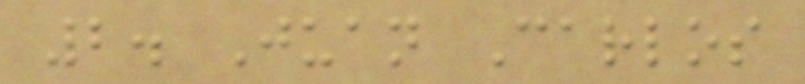2. Juan Carlos
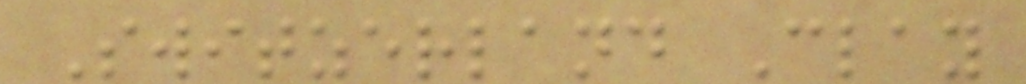Switzerland Clay
